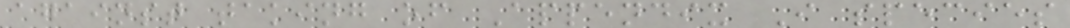against taking of Appendix I species
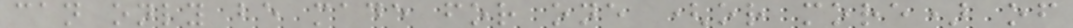can only be made for one (or more) of
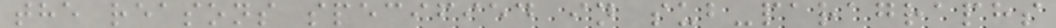the reasons specified in sub-paragraphs
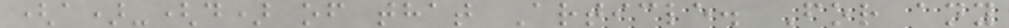(a)-(d) of that Article. For any
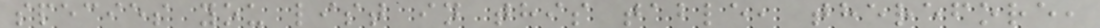species you list in this table, therefore,
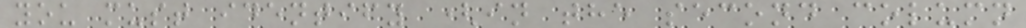you must identify (in the second column
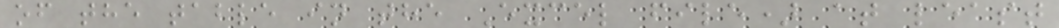of the table in the Excel file) at least
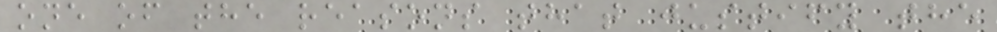one of the reasons that justify the
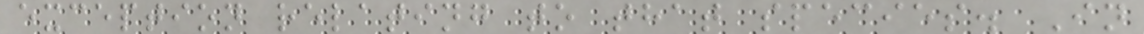exception relating to that species. In
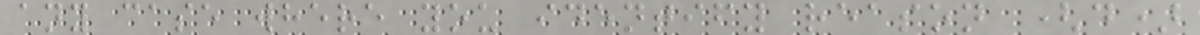any case where you identify reason (d)
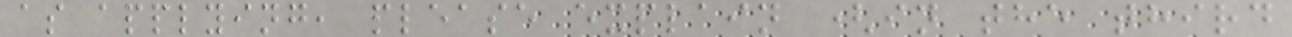as applying, please explain (in the third
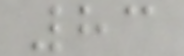83
